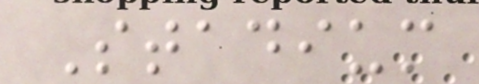Stadium
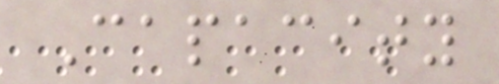Capacity
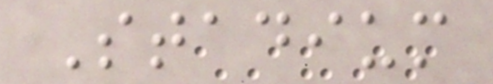Stadium
